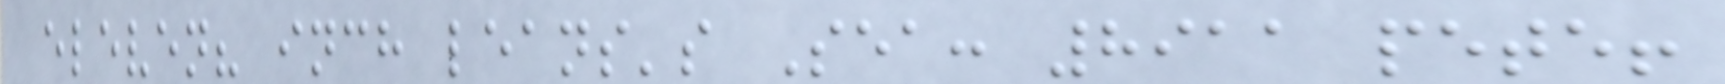eleven? inch leans's Sea: 8911 pete!
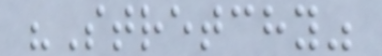"Stretchy"
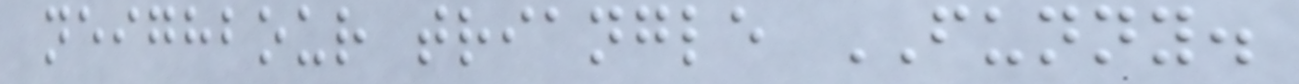neighbour triangle FUNNY.
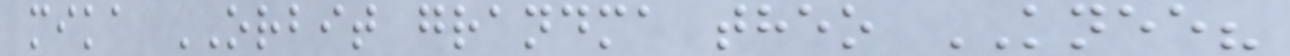mika ORBIT grandma theo KNEE?
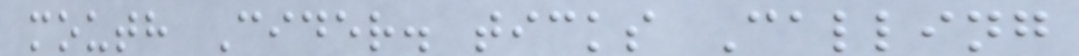mouth Cider. ticks Calling
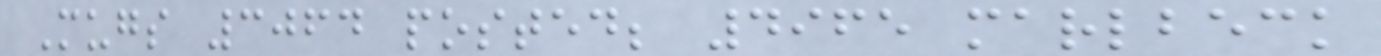Mugs 3064 posted; 4965 marlbeck
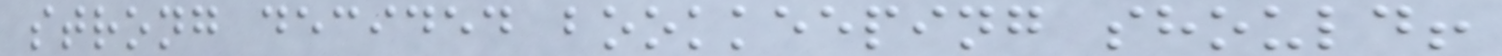strong decided bookkeeping should!
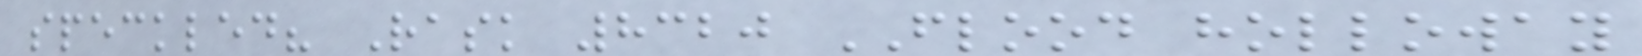speckled? Rask 8320 FLOOD holloway
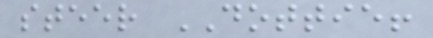steer DOTTIE!
